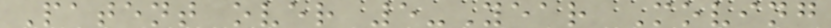Patent over 5-Year Moving
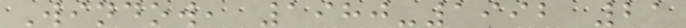Window, 1980-1992 21
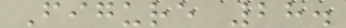Figure 28.
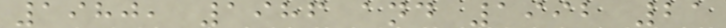1980, 1986 and 1992 21
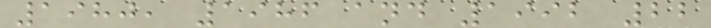1980, 1986 and 1992 22
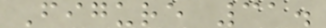Figure 31.
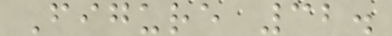Figure 32.
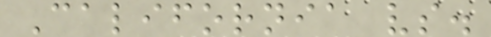California vs.
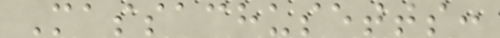Massachusetts:
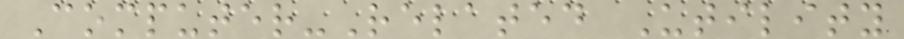Computer-Related Utility
